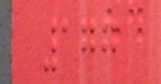177
